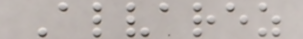Alvarez
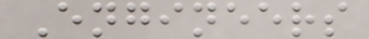Engineers
